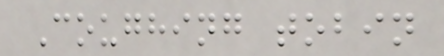Coughing tobin
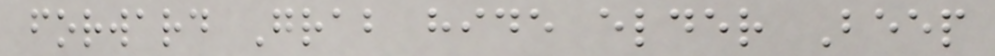forward Grab hide elder Beep
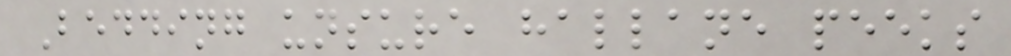Bedding unsure hallane peeks
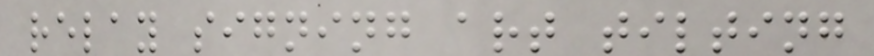relay signing art tilting
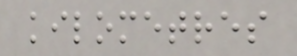kilometres
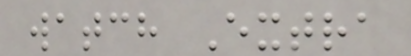watch Extra
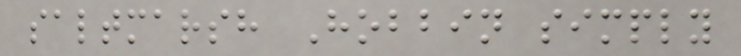saltmarsh Hobbin simply
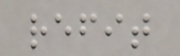refit
